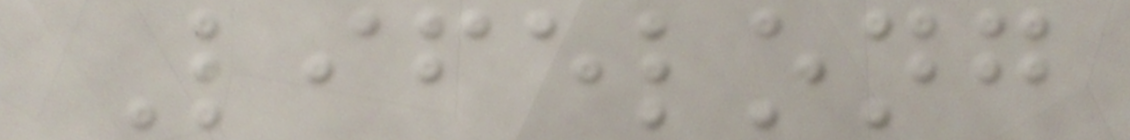Lifelong
